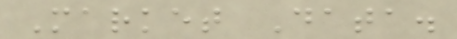Market Data.
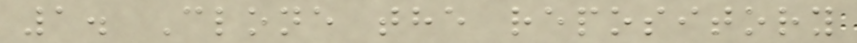1. Clone the repository
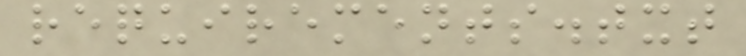requirements.txt
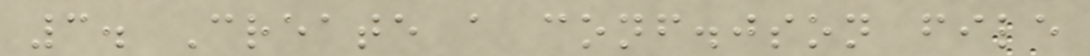3. Create a conf.json file
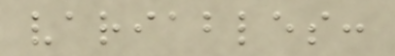variables:
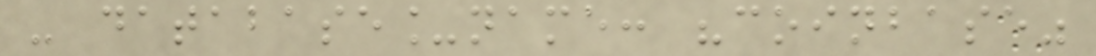- database_name: "coinbase"
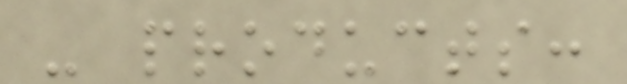- products:
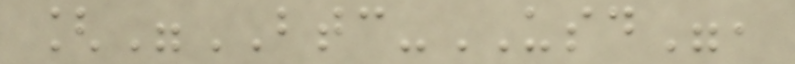["BTC-USD",
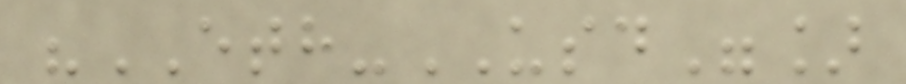"ETH-USD"]
